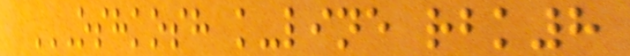OSHKOSH K-LINE RBK8
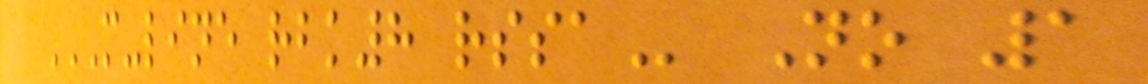M-LINE RBK8 RSSA No 1
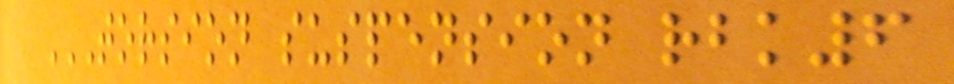TORSION SUSPENSION RBK6
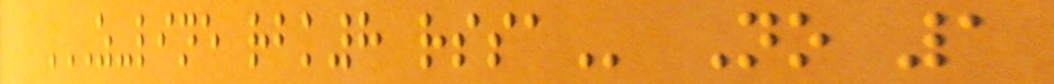Z-LINE RBK8 RSSA No 1
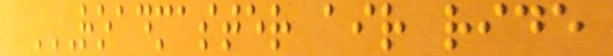ROADMASTER AIR RIDE
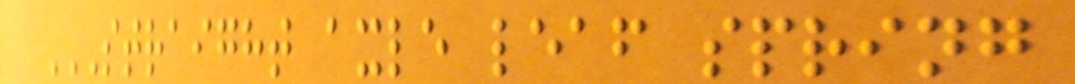STRAIGHT AXLE LEAF SPRING
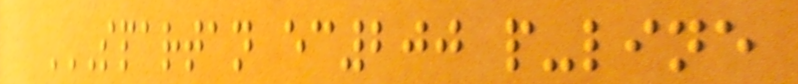SPARTAN EC200 P-LINE
